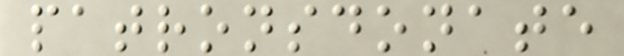patronsdonate
